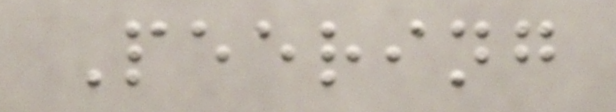Peering
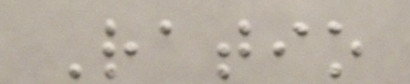Ratio
